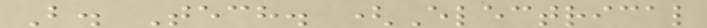B. Tech. (Electrical
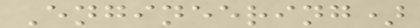Engineering)
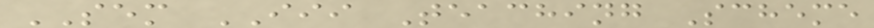SEM III Teaching Scheme
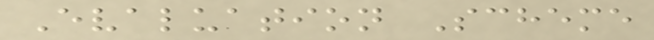Evaluation Scheme
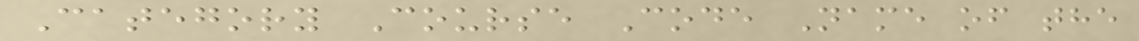Category Course Code Name of the
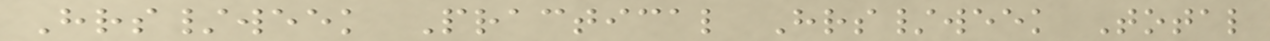Hrs/week Practical Hrs/week Total
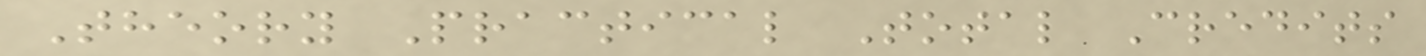Theory Practical Total Credits
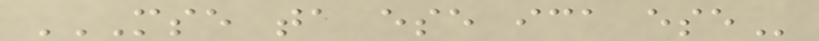MSE TA ESE ICA ESE
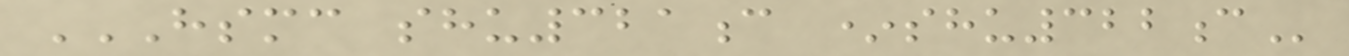HSMC SHU321C *SHU322C
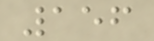156
